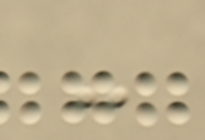-
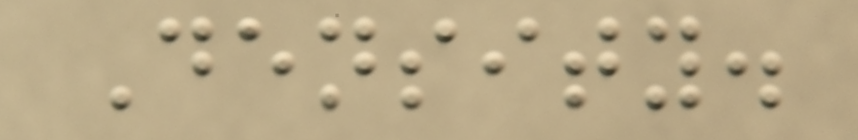Density.
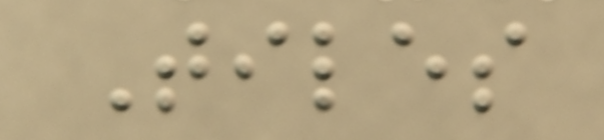Tiles
